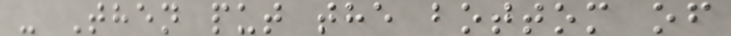- Then put the bottom of
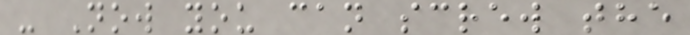- Now you can screw the
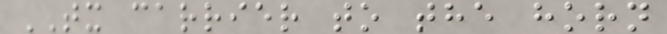TX carrier to the horn
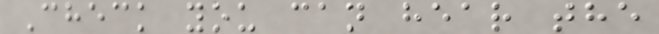Check you can hear the
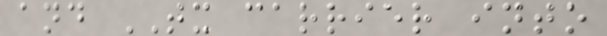and TX carrier into
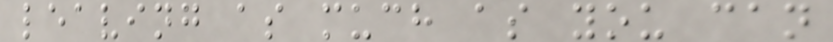leaving as much as you can
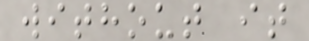without it
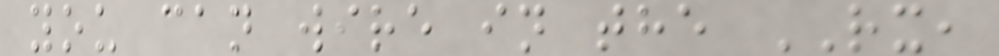you can wire in the RX,
